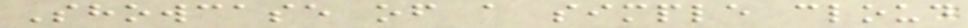Showcase of a simple cloud
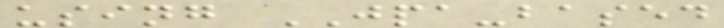using JPA-based
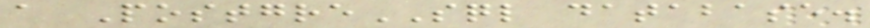a PostgreSQL database.
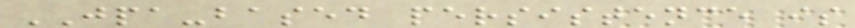JPA-based persistence is
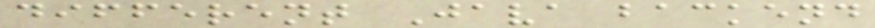different Java backend
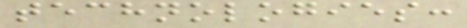technologies:
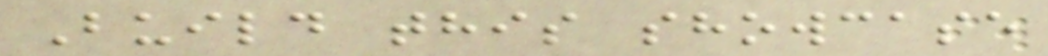Build this showcase
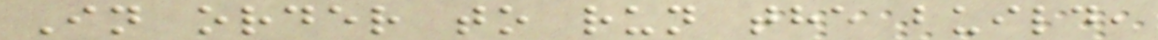In order to run the build,
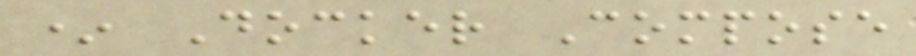* Docker Compose
